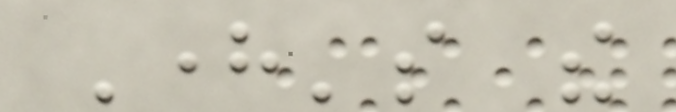Here's the
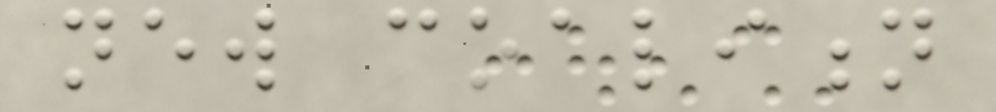new coalition
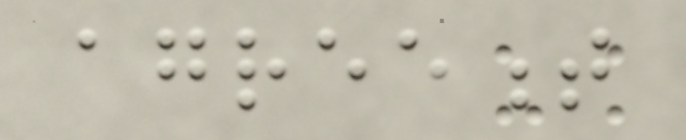agreement
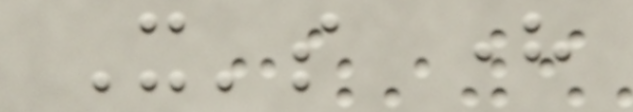It's here
